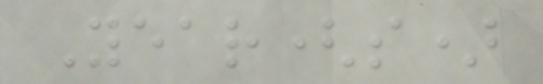Year(s)
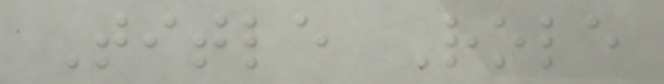Title Role
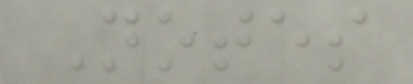Notes
